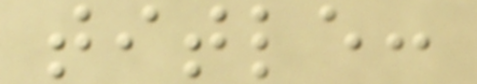title:
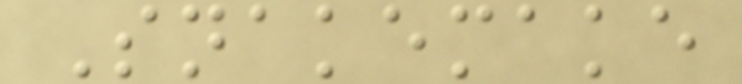Snakemake
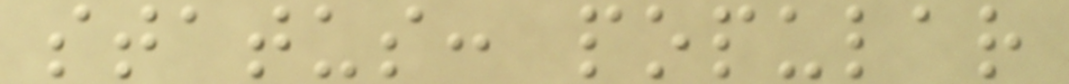status: popular
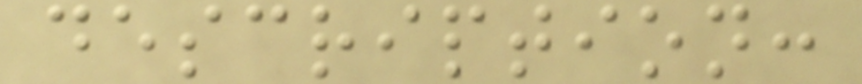description:
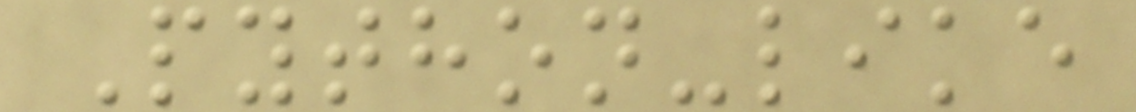Python-like
